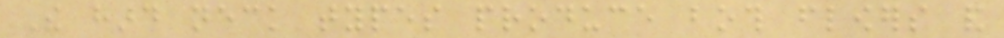The hard neck types produce both flowers and
